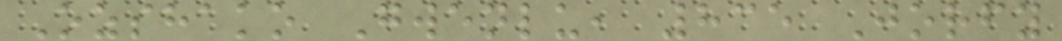Ozshako Gwenlu, 835 Jorfy
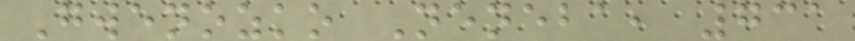Gwenozko Neneba, 731
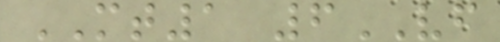MT1 6VF
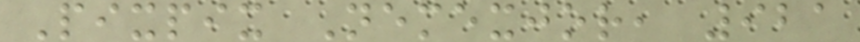Pixpix Nemexjor, 921
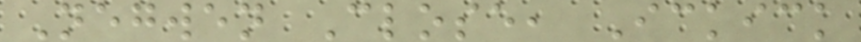Negwen Close, Ickick
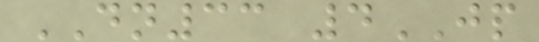DN33 4JP
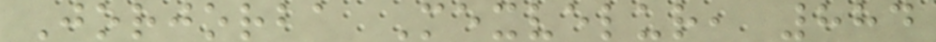Jorjorba Mexvelur, 884
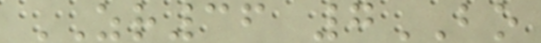ZR36 7BO
